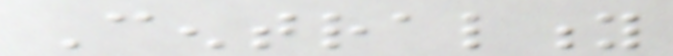Centrality
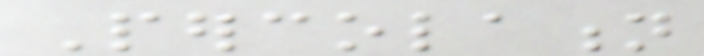Percolation
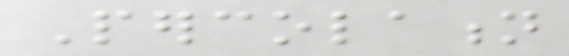Percolation
